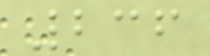236
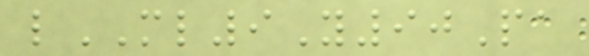lML9Y90Pa
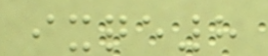ixqe8
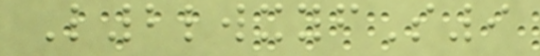L2lwxyfS9
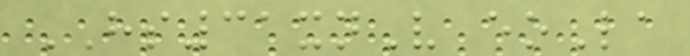HS31xnV eoLa
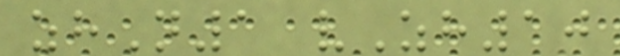zhN1 vZh10
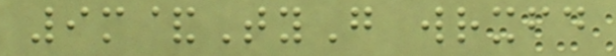9m&TyG wrxfd
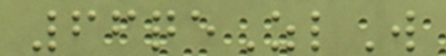66qeZlW
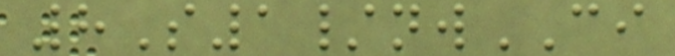8S1/nwCI
